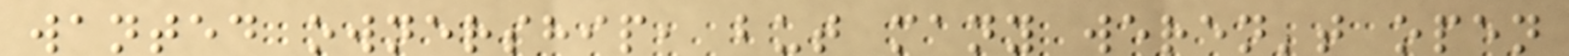wanted ownership, but many weren't open
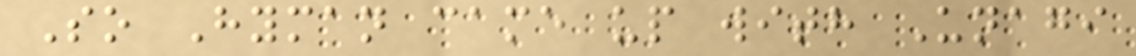So Hyman came up with Unagi
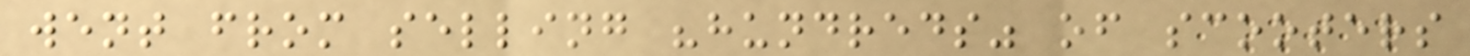went from selling "hundreds" of scooters
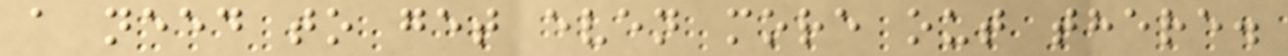a need to get even more out there.
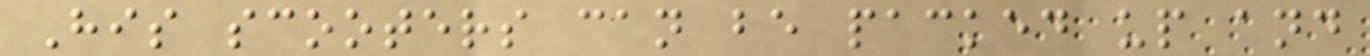His scooters can be packed up and
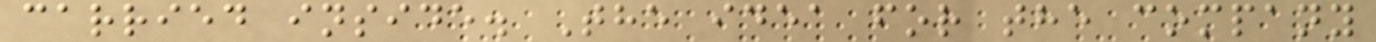carried inside. The idea for the company
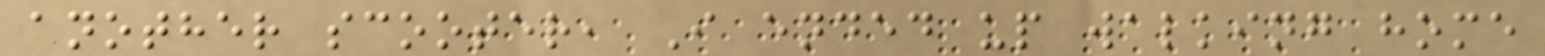another scooter, I ended up walking home
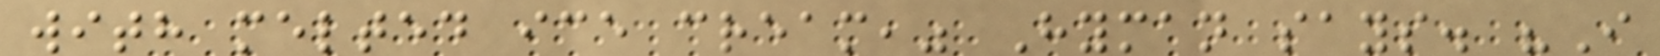with melted ice cream," Hyman says. "I
